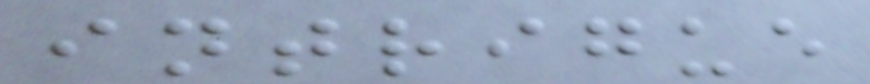intrigue
